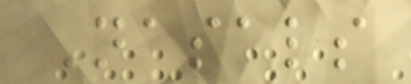Nasals
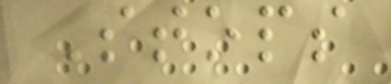Stops
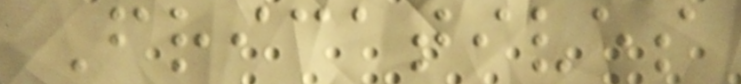Fricatives
